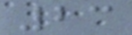23
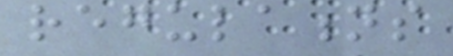regulations
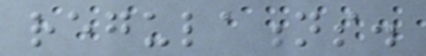regulations.
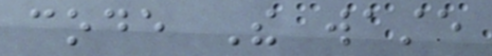code The waste
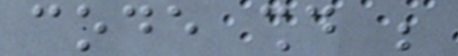code should be
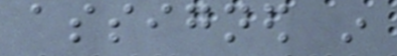assigned in
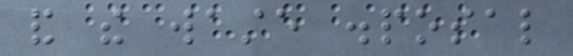and the waste disposal
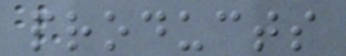products
